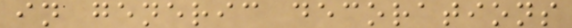in generic decorations
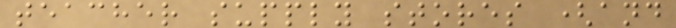teacher supply stores (and
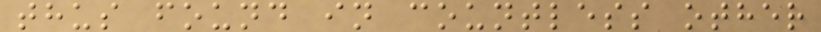thus found in countless other
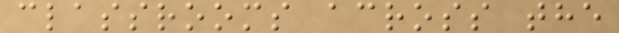classrooms across the
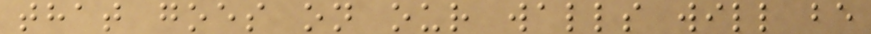that goes on our walls will be
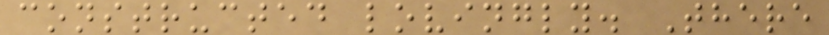constructed lovingly. There
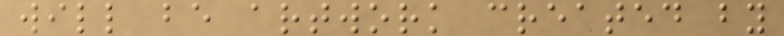will be artwork created by
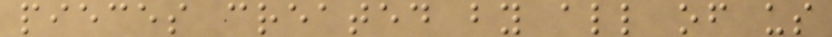pieces created by all of us
